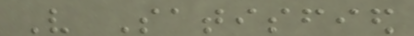Very Satisfied
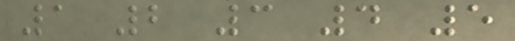1 2 3 4 5
